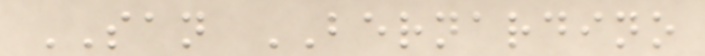SAN BERNARDINO
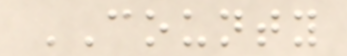COUNTY
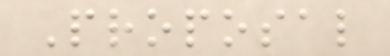Proposal
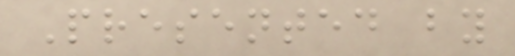Presented by
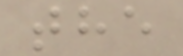the
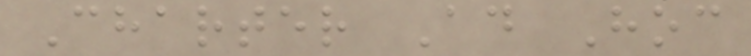Charter Ad Hoc
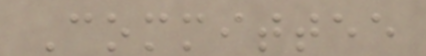Committee
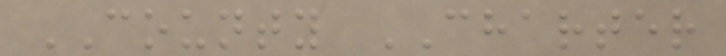COUNTY CHARTER
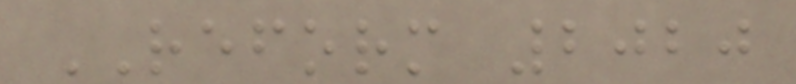REFORM 2020
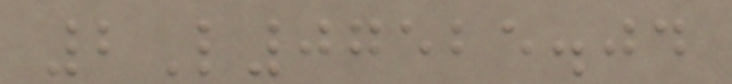2L07525.04
